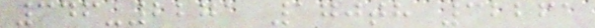346-2271 170th 32261
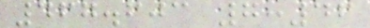467.603 7:46
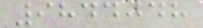9844048
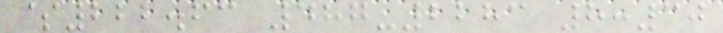$222.63 487-2283 8:30
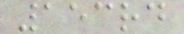153rd
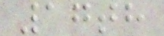17th
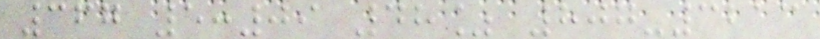367 5:09 48% 807-3213
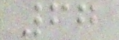67
